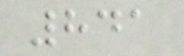841
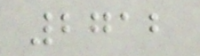2712
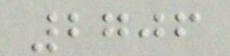2706
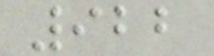922
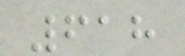618
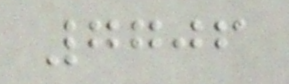7706
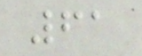61
